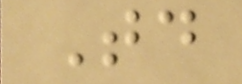Today
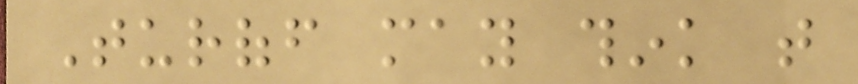Turoff may think that
